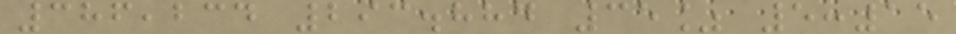386,234 293.884 35% 5:15
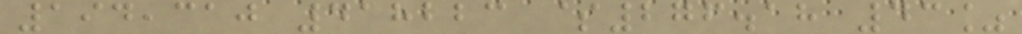194,310 418223 $276.18 43%
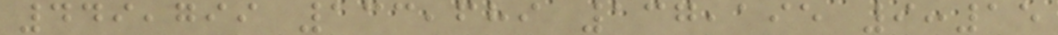449,799 133,689 137,195 9:15
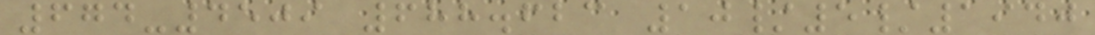674-4509 688.623 10/5/1940
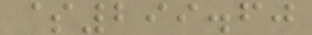$299.60
